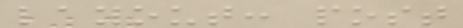layout: post
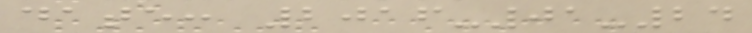date: 2016-01-24
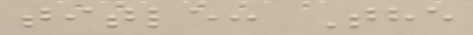title: The
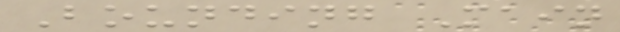Bounding Main
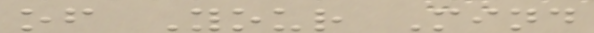of Your Mind
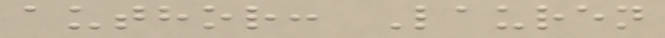author: Lauren
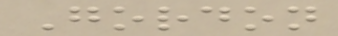Gordon
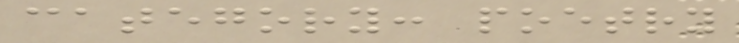category: poetry
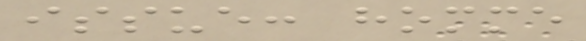issue: homme
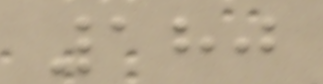180
